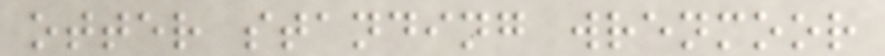otter standing wrenmoor
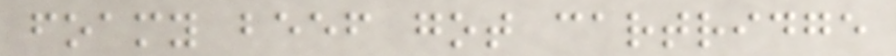foamy beef got cartridge
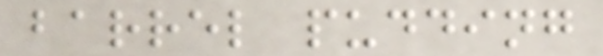barrel pudding
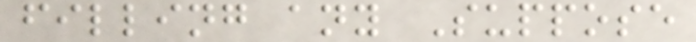filling any Suppose
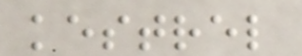kestrel
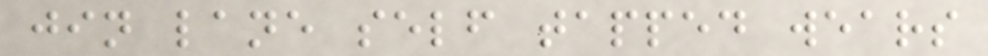jin lane self tapped wears
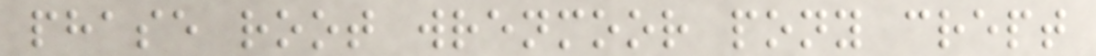phase root wrenmoor pony crept
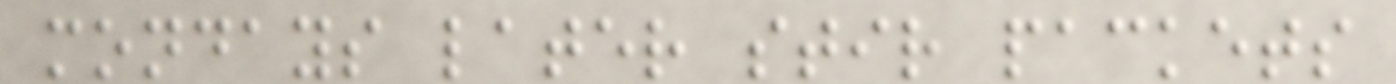mondays later stir packets
